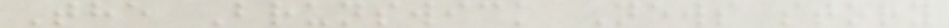The Brunswick News story
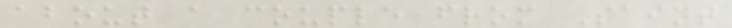about a couple from Saint
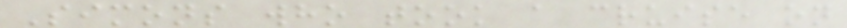Simons who took a cruise on
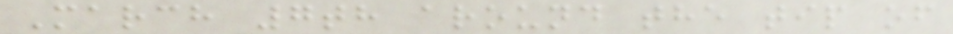March 7th around the tip of
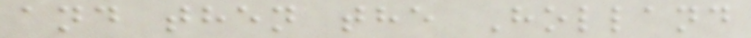and then the Holland
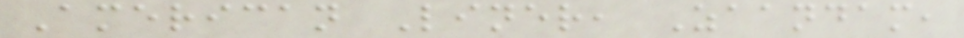American Liner, Zaandam,
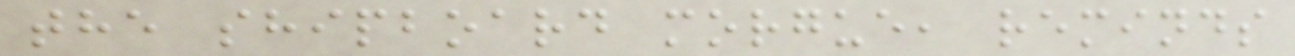the shipboard morgue, reminds
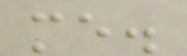me.
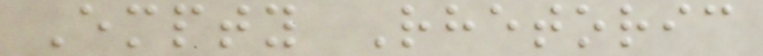Empty Rhetoric
